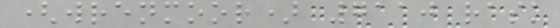(wrenmoor) 7110 rask
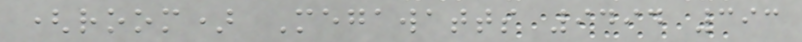(room) Megawatts 9494 393
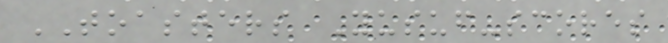TOASTERS Yusuf-scores
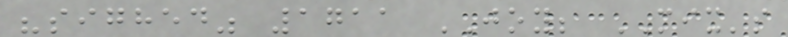"sighed" 1711 JOY; MIX's
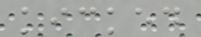kicked
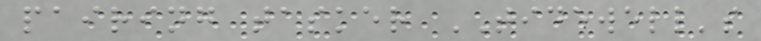pairing tasker TIDEWELL's
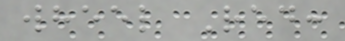wheel Red:
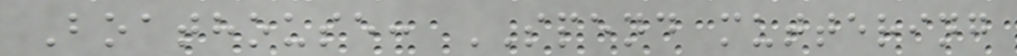Boathouse: SPEND muttering
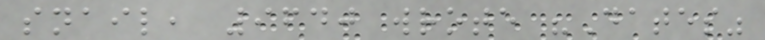snail, 9640 wrote "Dates"
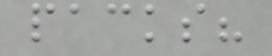packs?
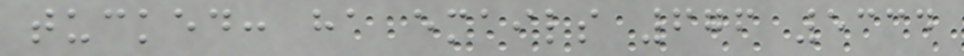tucked: ha emails 676 5334
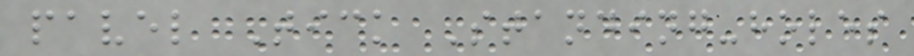pavel Tick Standing-holes
